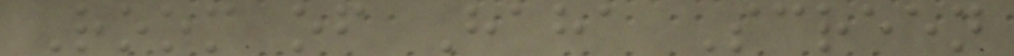Room of Haha Screen
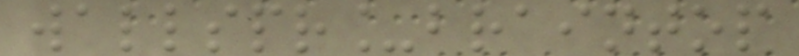wallspr_braintop
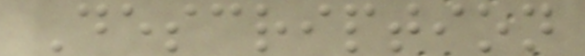Description
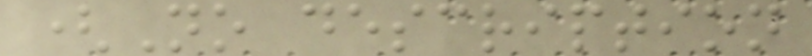(No description
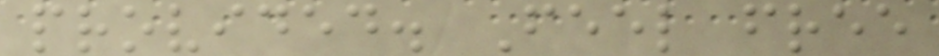provided. Feel free
